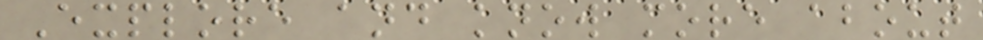Explore and know more about
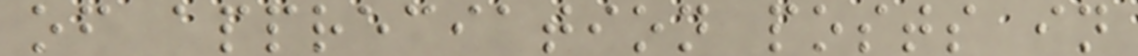of appreciation posts in
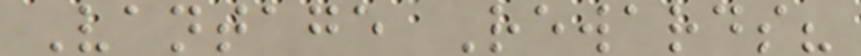Vantage Rewards?
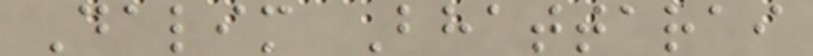Dalim Bhattarai
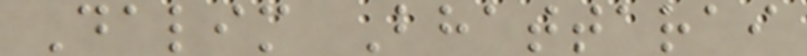Dalim Bhattarai
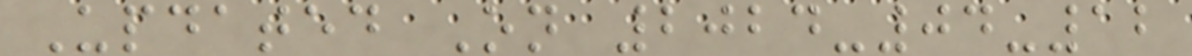Updated On 2024-04-12
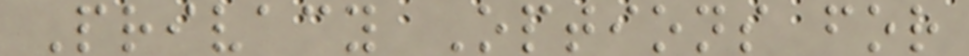Privacy Options for
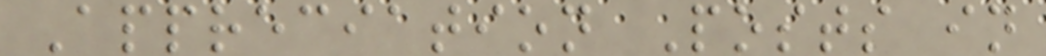Appreciation Posts in
